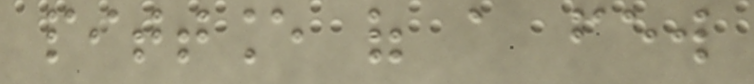pittance of a few
